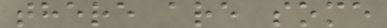there are some
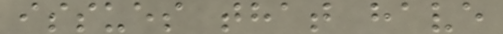issues that have
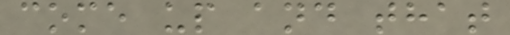come up and that
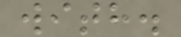with.
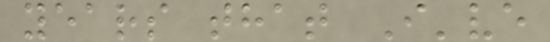years that I've
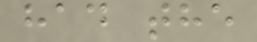had the
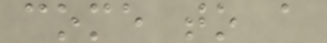come to a
